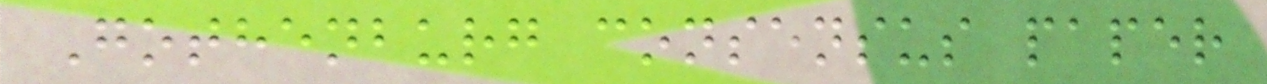Gothenburg consensus paper
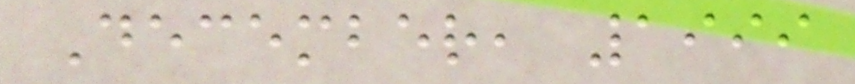December, 1999
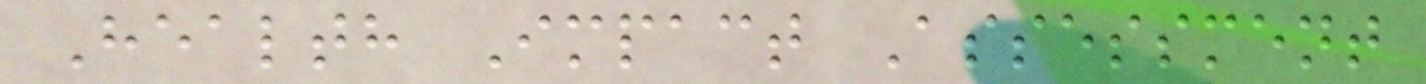Health Impact Assessment
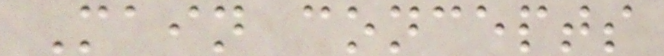Main concepts
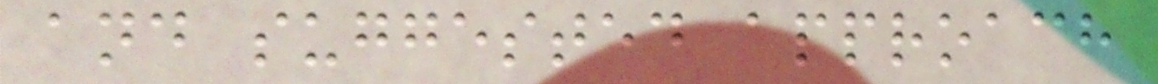and suggested approach
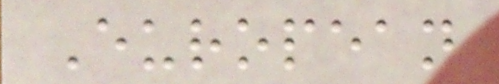European
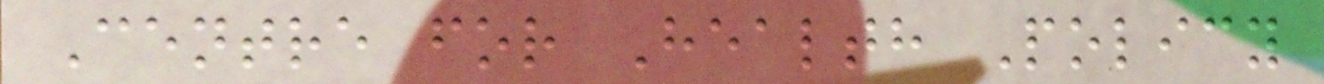Centre for Health Policy
